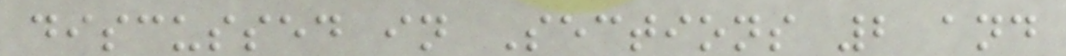discussed in Sections 2 and
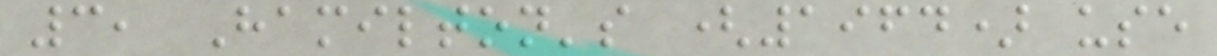3, Hamilton's (1964) use
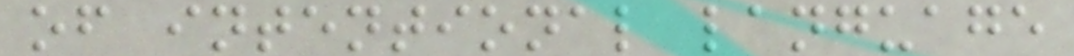of intentional language
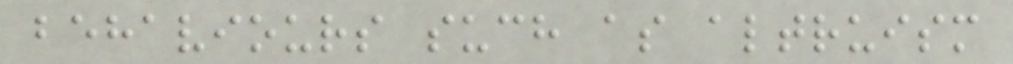behaviours such as altruism
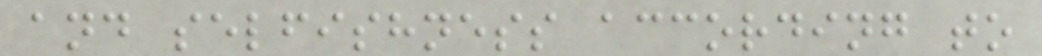and selfishness according to
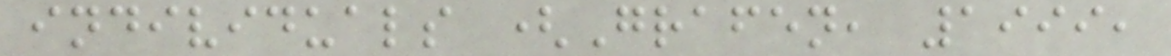individuals (Grafen, 1999,
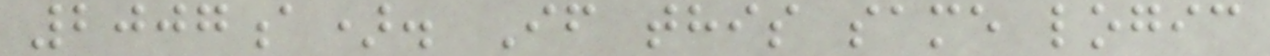2007a). If this same logic
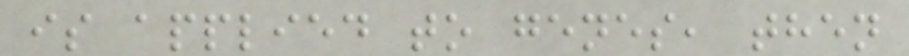is applied to genes, then
